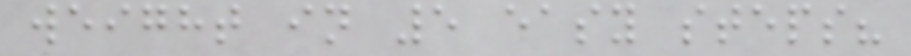weight in 5 easy steps?
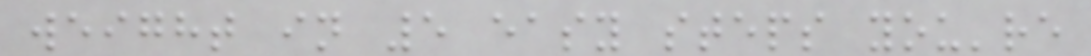weight in 5 easy steps you're
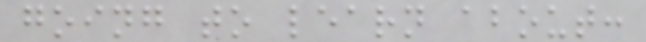going to learn about:
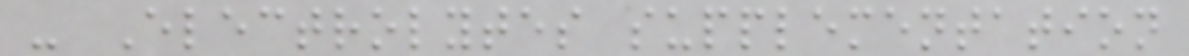- Electrolytes supplementation
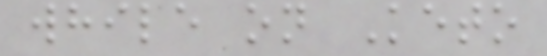while on Keto
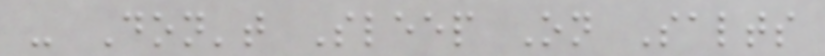- Don't Sleep On Salts
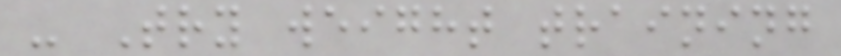- Try weight training
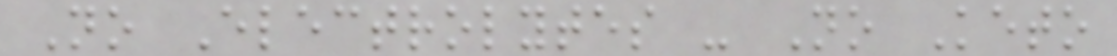No Electrolytes - No Keto
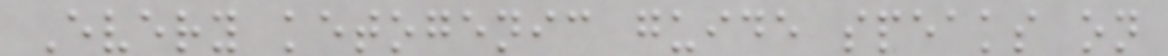Every ketogenic guide speaks on
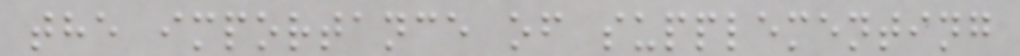the importance of supplementing
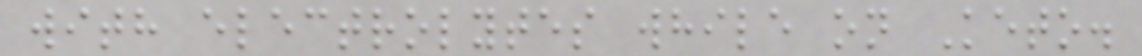with electrolytes while on Keto.
